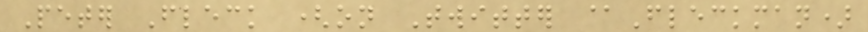Peter Fleck (on Twitter @Fleckman)
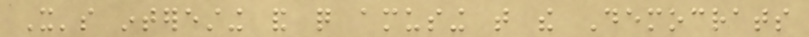It's interesting and quite amusing that the Democrats
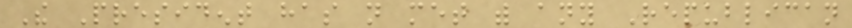The President has not met with any Republican
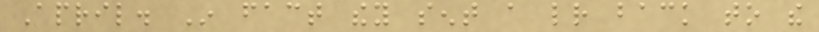April. In fact they sent a letter back to the
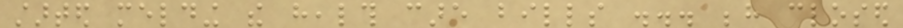started melding the health care bills ... behind closed
